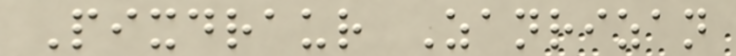Pixdraur Zanrizan
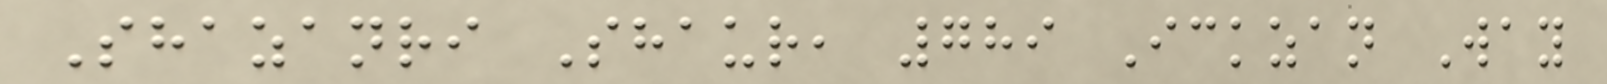Shazanri Shaur, 789 Ickzan Way
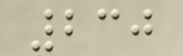230
